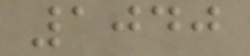1040
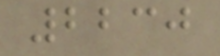2230
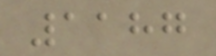1187
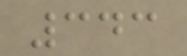343
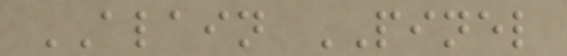ALAIN PINEL
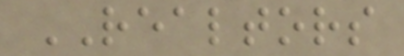REALTORS
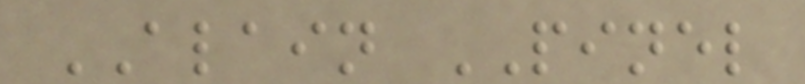ALAIN PINEL
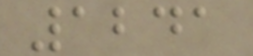1241
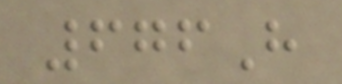676H
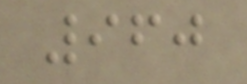960
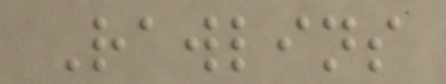Rawlins
